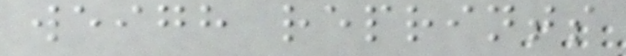weigh reprints
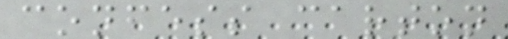confess carton
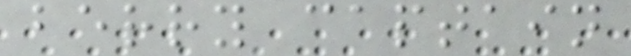berry captain
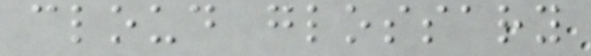cloud glossary
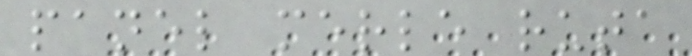panel merle ruta
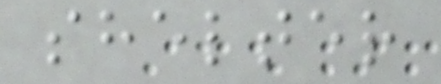shelter
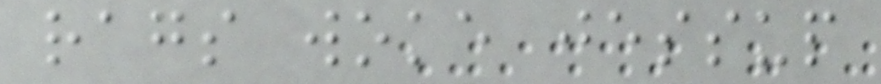rags woke jessup
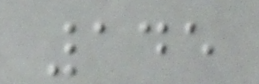145
